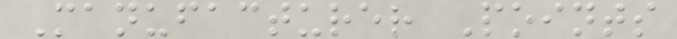Manufacturer Points
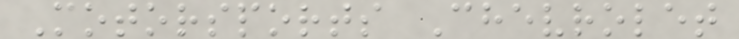Motorsports Chevrolet
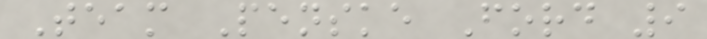Team Penske Ford 9
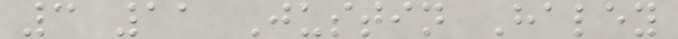3 11 Justin Haley
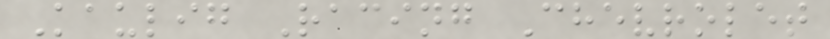Kaulig Racing Chevrolet
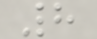8
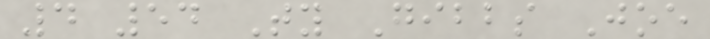4 54 Ty Gibbs Joe
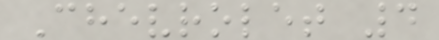Chevrolet 4
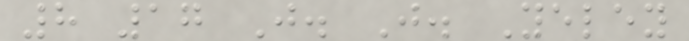8 17 J. J. Yeley
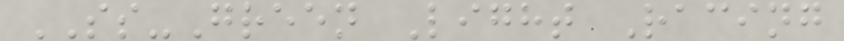SS-Green Light Racing
